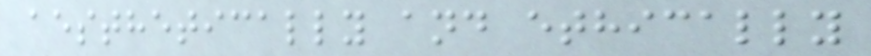aesthetically and ethically
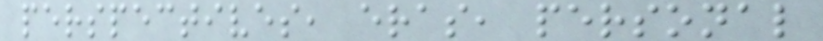perspectives, eras, personal
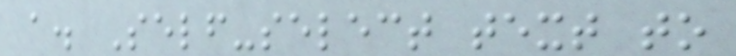a. Self-select text to
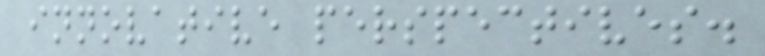innovative perspectives.
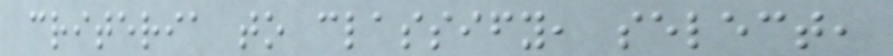criteria to classify, select,
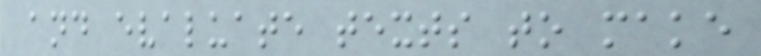and evaluate texts to make
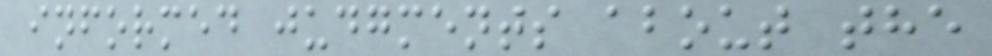informed judgments about the
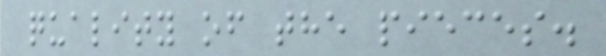quality of the pieces.
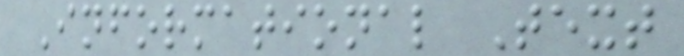Informational Text
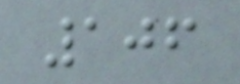106
